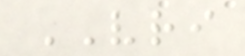VRI
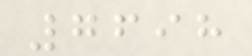7698
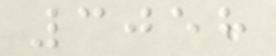3058
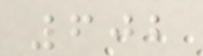602
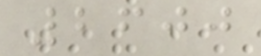2600
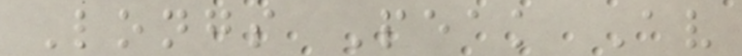Longs Peak Av
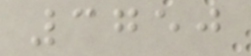3750
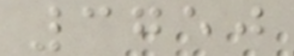3750
